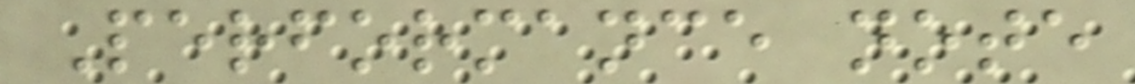Performance note
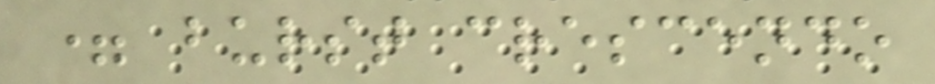= burst crescendo
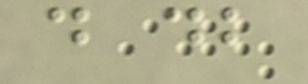d db
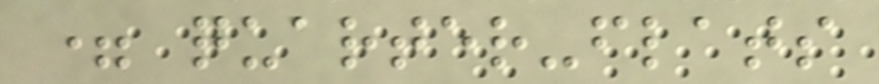= quarter-flats
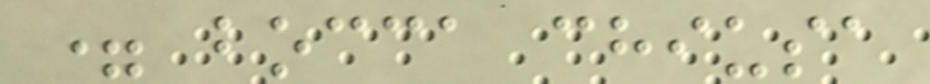= bocca chiusa
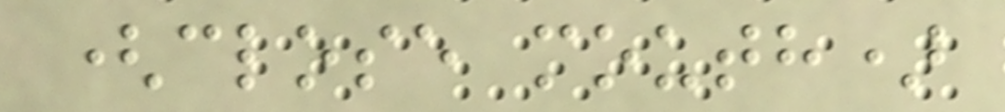(close mouth)
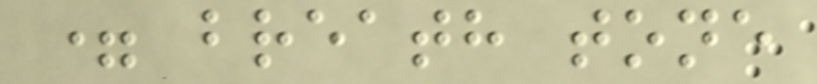= breath tone
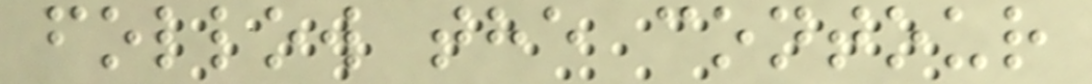follow the contour
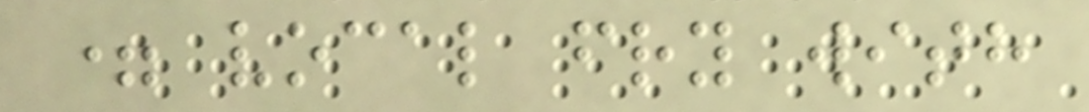= vocal fry with
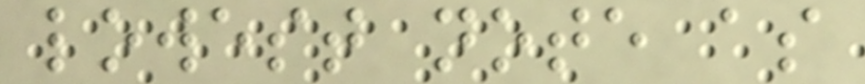lowest note as
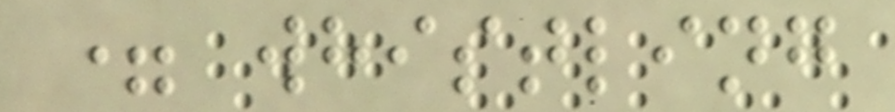= whistling
